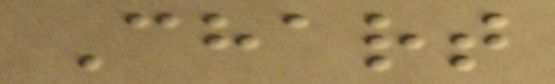Chart
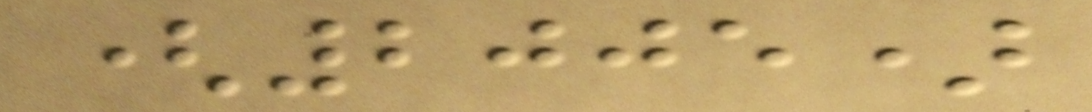(2005)
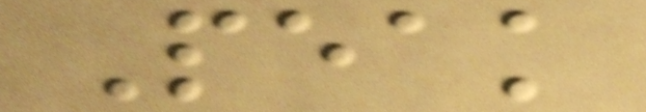Peak
